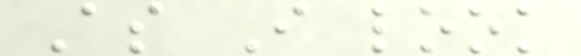As I look
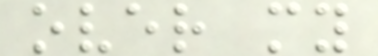over my
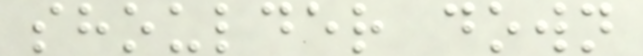shoulder down
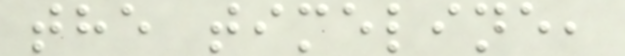the timeline,
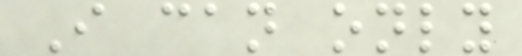I can only
